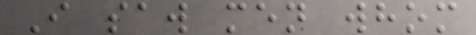I saw men whom
